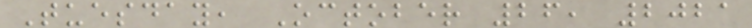Tuesday, October 26, 2021
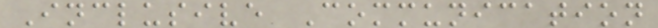Inclusive Communication
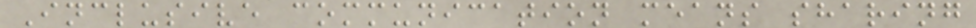Inclusive communication means sharing
